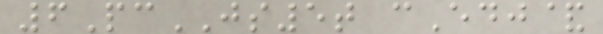6PcJS5t cEdj&
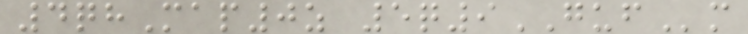4qhMap0z 5q9GUFm
